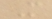M
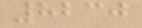8230
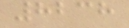8238
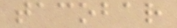tacobar
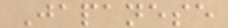Japanese
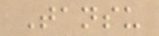Tansu
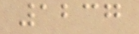1237
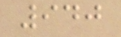940
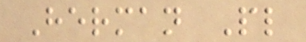Herman Pl
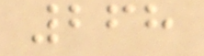268
